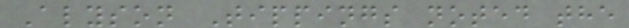Alyson Tippings noted the
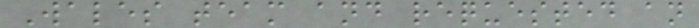Wales team and requested an
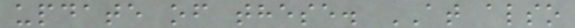update of these. AT also
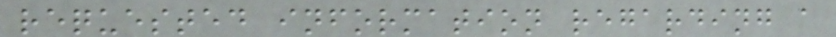requested information regarding a
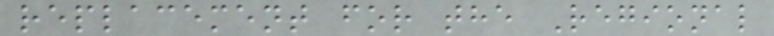replacement for the Regional
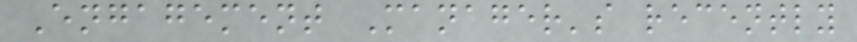Engagement Manager's recently
